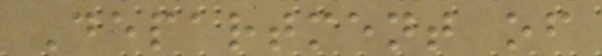Department of
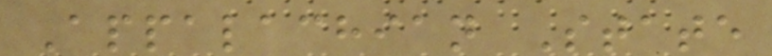Appalachian State
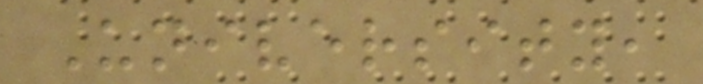University,
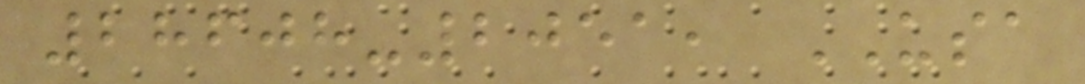28608-2051, USA
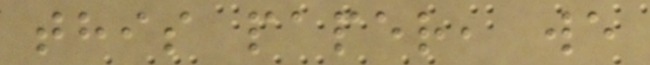this paper, we
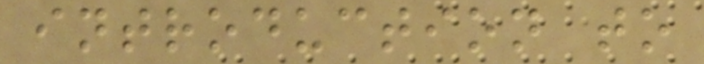introduction to
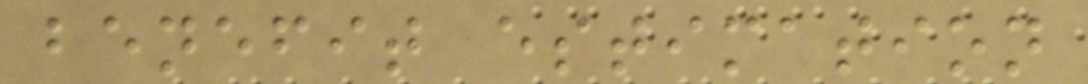benefit estimation
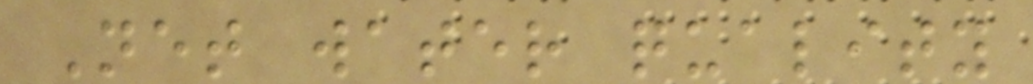Net water quality
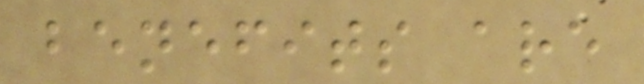benefits are
